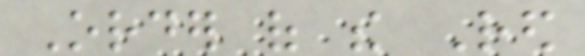Order of the Red
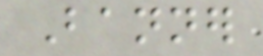Banner
